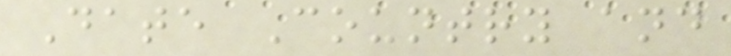Date Country and
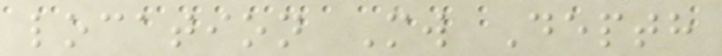location Mw Depth
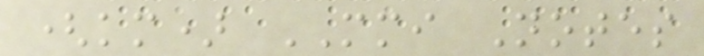(km) MMI Notes
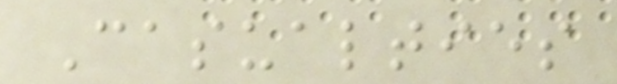Casualties
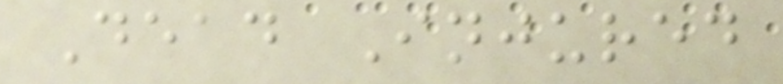Dead Injured
